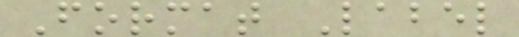Format Label
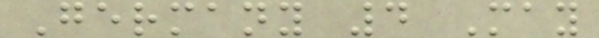Germany 4 May
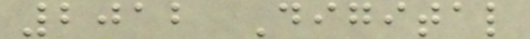2012 Digital
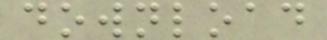download
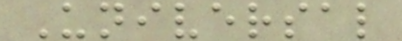Universal
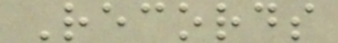Records
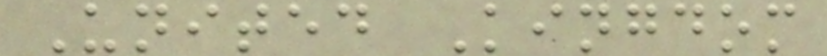United Kingdom
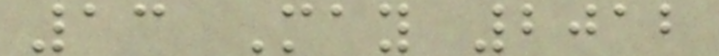13 May 2012
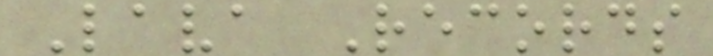Lava Records
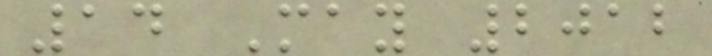14 May 2012
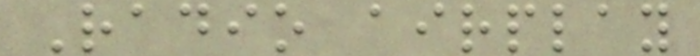Radio airplay
